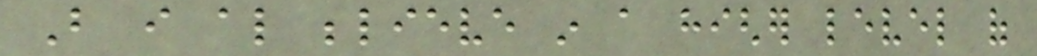But i also believe in a higher level of
